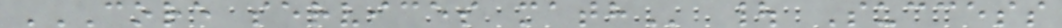CORE SERVICES MATH | Success
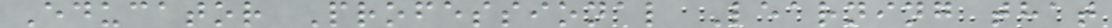Educator Professional Learning that
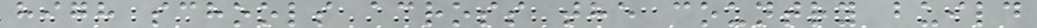high schools across the country build
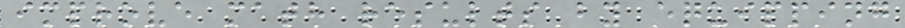improve math results by equipping
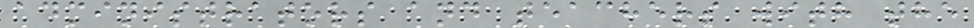administrators and teachers with the
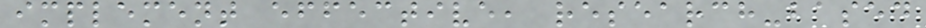implement effective, research-based
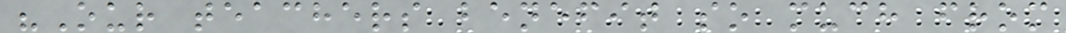"Our teachers benefit so much from
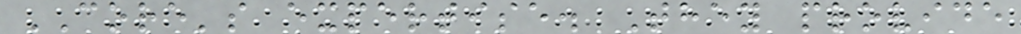CORE's expertise. They provide
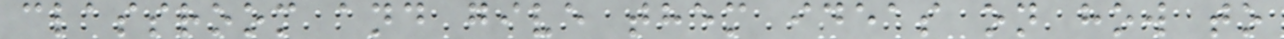classroom and give them ideas on how to
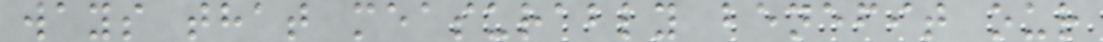ways that measurably benefit our
